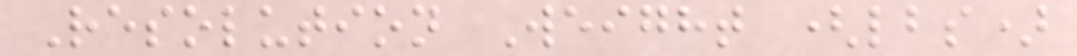Resolution Weight (lbs)
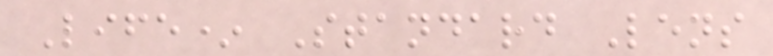Life* Standard Lens
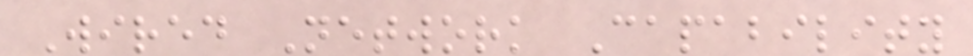Wired Network Capability
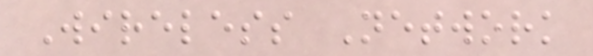Wireless Network
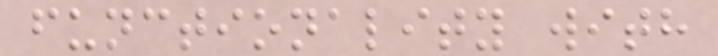functionality with
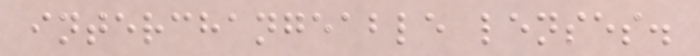interchangeable lenses.
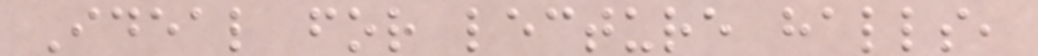Ideal for lecture halls,
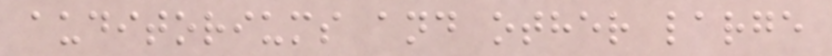auditoriums and other large
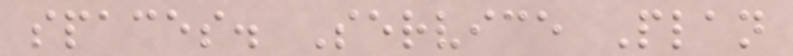spaces. Service Plan
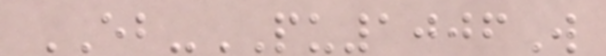EB-PU1006W
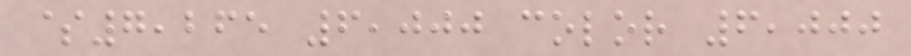$7,265 6,000 color 6,000
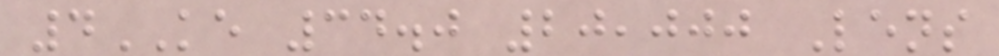4KE 34.0 20,000 Lens
